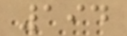194
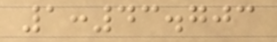1:43.703
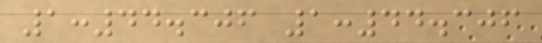1:44.306 1:44.306
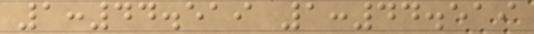1:44.519 1:44.519
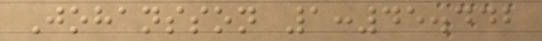Johansson 1:45.442
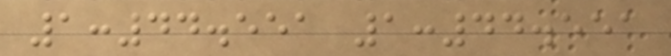1:44.551 1:44.551
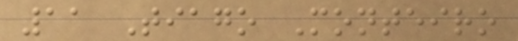11 Tiago Monteiro
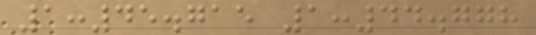1:45.715 1:44.778
